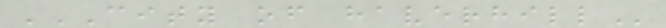CITY OF HAVERHILL
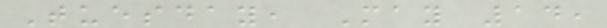Tuesday, May 14,
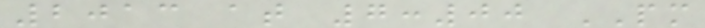2013 at 7:00 PM
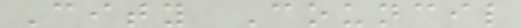City Council
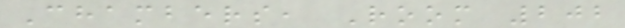Chambers, Room 202
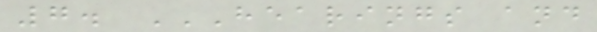7. HEARINGS AND
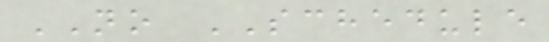NO SCHEDULE
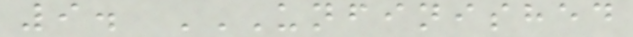9. UNFINISHED
